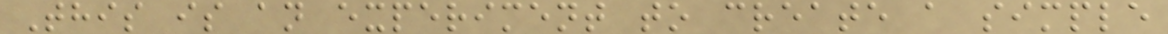This is an experiment to create a simple
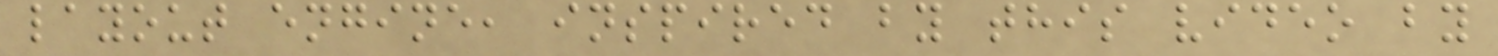layout engine, inspired by this video by
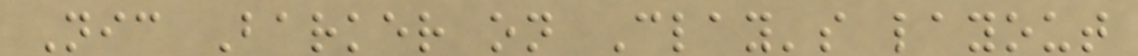Nic Barker on Clay's layout
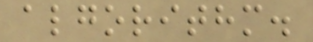algorithm.
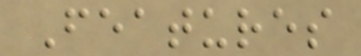Features
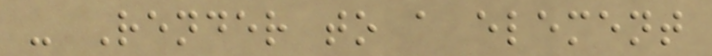- Render to a element
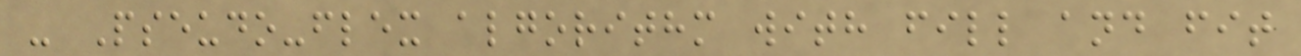- Pseudo-flex algorithm with fill and fit
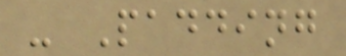- Padding
